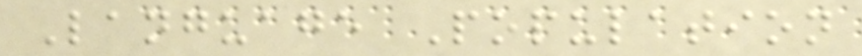Language Population
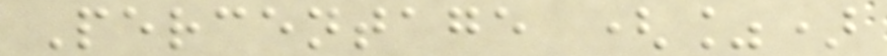Percentage (%)
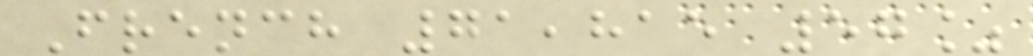French 71,815 57%
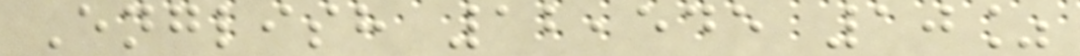English 12,545 10%
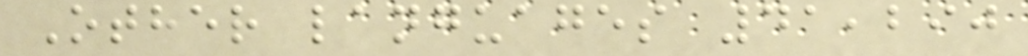Other languages 41,290
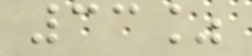33%
